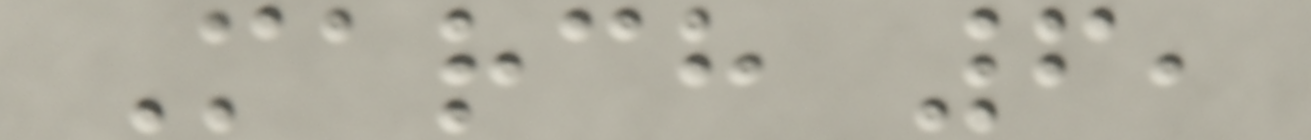March 6,
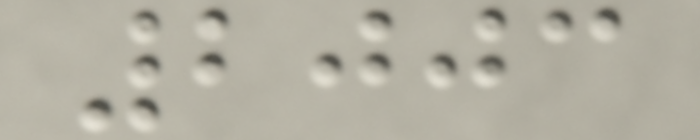2003
